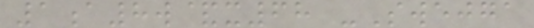1a8w&x68 -Swejga
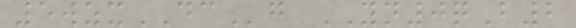5wzxDCg YN0qB2
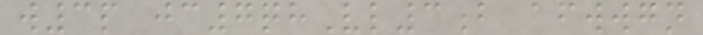w3p jc7qhVl3b afwwgn
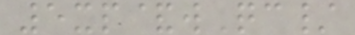5xp&wQc/
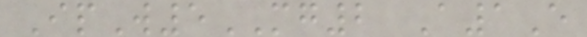IpW5MG2 A1E
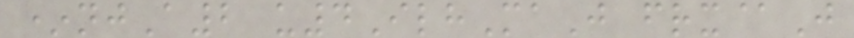*njA2 u4IlhMaJ frx@J
